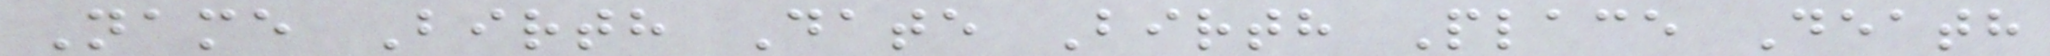Name Birth Date Birth Place Death
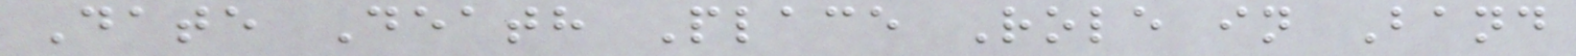Date Death Place Role in Band
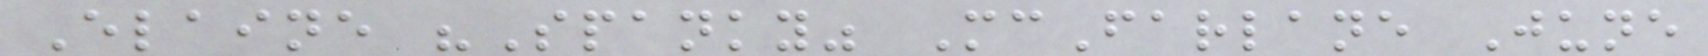Elaine "Spanky" McFarlane June
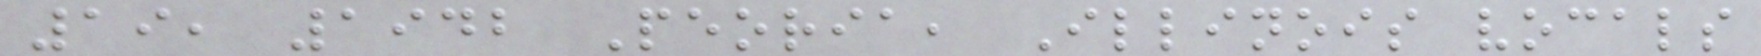19, 1942 Peoria, Illinois vocals
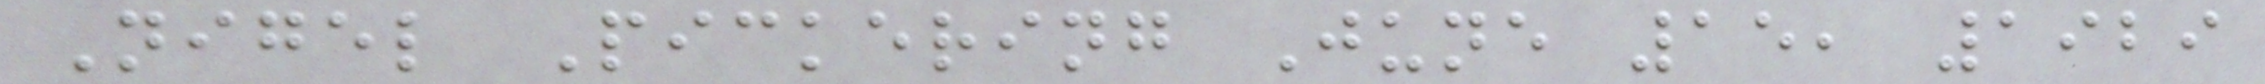Nigel Pickering June 15, 1929
